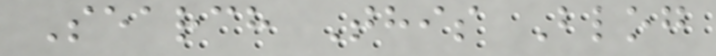Search This Blog
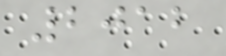2012
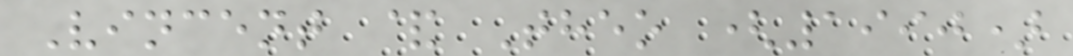Vincent & Theo (1990)
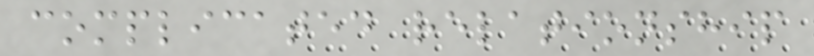complicated relationship
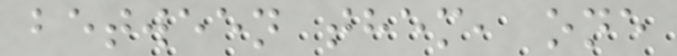between them, one
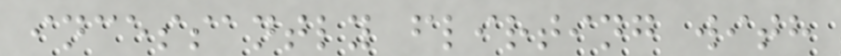incessantly flirting with
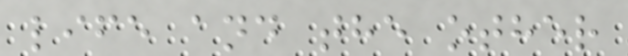life and the other
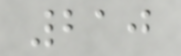210
